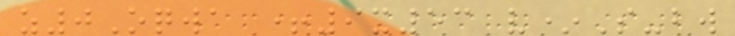z0Oqwa +9x53 v*S-bw
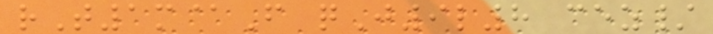rT1m@F qJ9l8 cez/
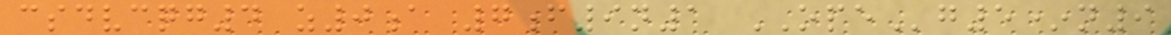csdvcqg4 z0a 7f9n1 OPEg5*n9
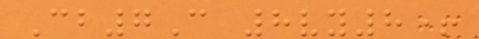Cb7C 8vy8+
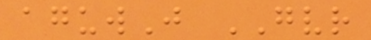aguwJ GVR
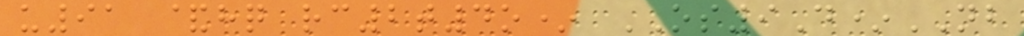u91 &hq rc2t4o* OS9D*NB
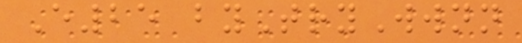E25 byTryWwnn
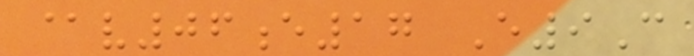@v06e17 E9C
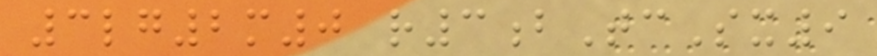3lg2m0 r3bTcSx9
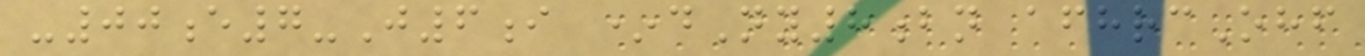-00e7-J6i *dNy8bn afhrcOhf
